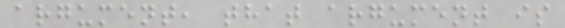argument, that argument is
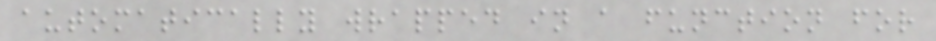automatically wrapped in a function for
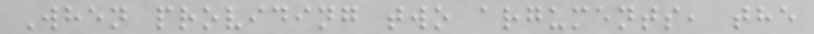When providing two arguments, the
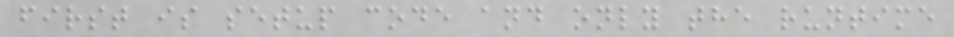first is setup code and only the runtime
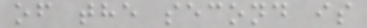of the second is
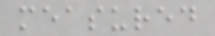measured
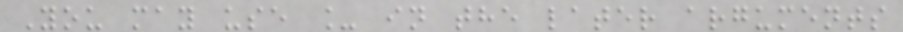You may use _ in the later arguments
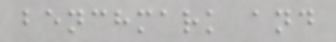benchmark and
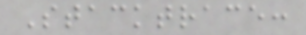Stacktrace:
